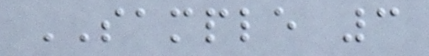SAMPLE 3
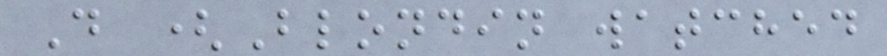D (Blondin watched
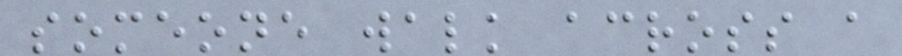someone walk across a
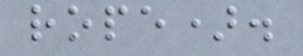rope).
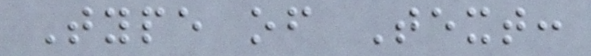Type of Text:
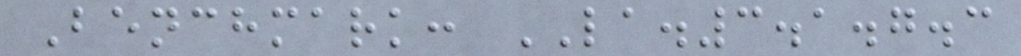Benchmark: LA.3.1.7.3
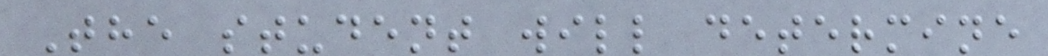The student will determine
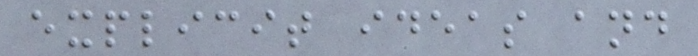explicit ideas and
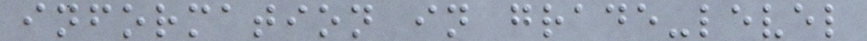information in grade-level
